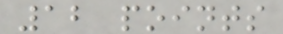12 points
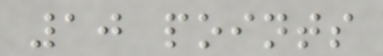10 points
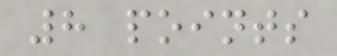8 points
